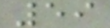59
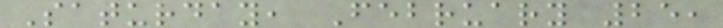Saturday, February 25,
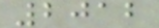2012
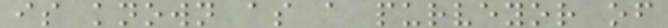is known as a purveyor of
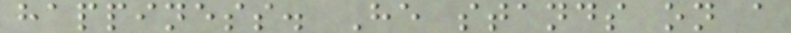happiness. He stands on a
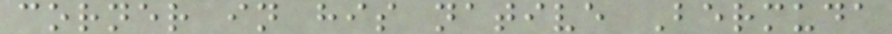corner in his native Bermuda
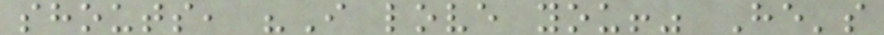shouts, "I love you!" He's
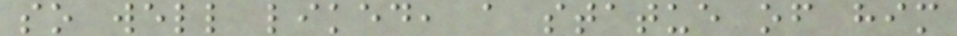so well liked, a statue of him
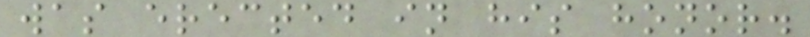was erected in his honor.
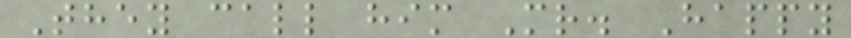They call him Mr. Happy
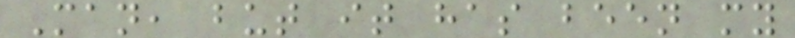Man, but it has been my
